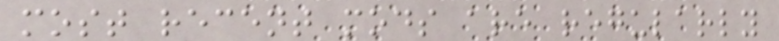most recent mods are regularly
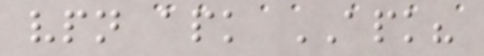vpn apk APK?
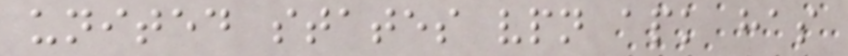united states vpn apk has
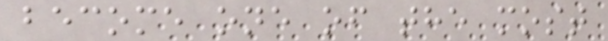become one of the most
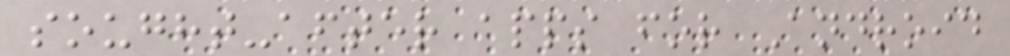sought-after apps for Android
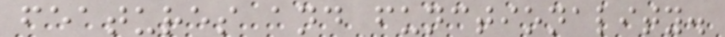features and functionality.
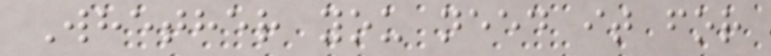Whether you need it for
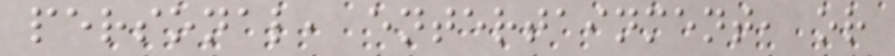personal, entertainment, or
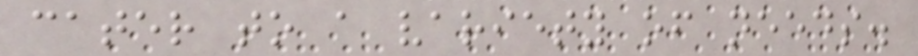cater to a variety of needs.
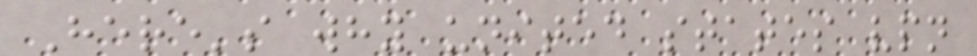Here's why united states vpn
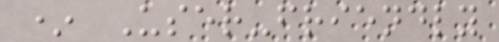* User-friendly
